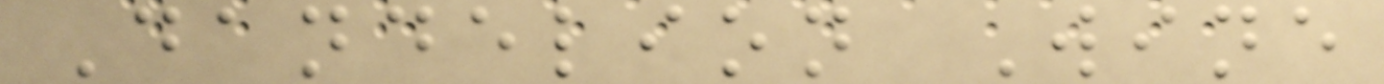Dandelion Wine
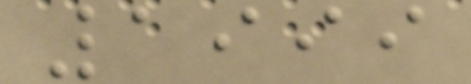1999
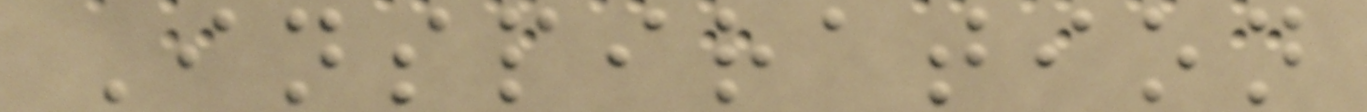Inspiration
